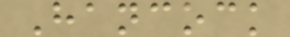Hancock
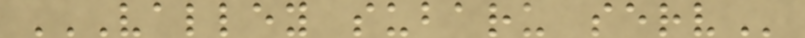VALLEY SUBARU SERV
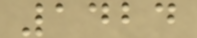1424
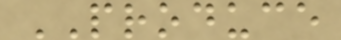PRODUCE
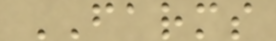FARMS
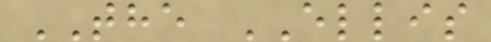THE ELLIS
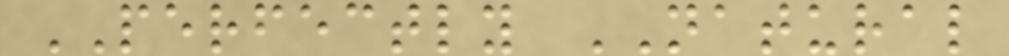PERFECTLY NATURAL
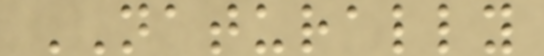NATURALLY
